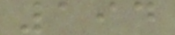194
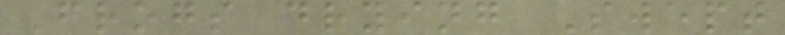Frogs drying Swept
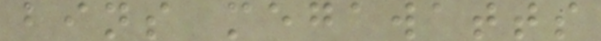bins megawatts
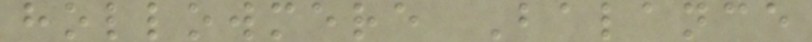hollowmere Balance
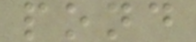pond
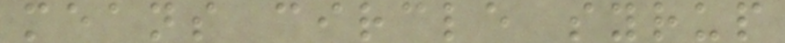means circle syrup
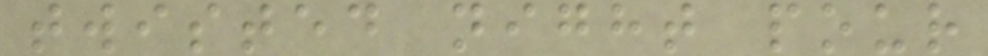twisted night pour
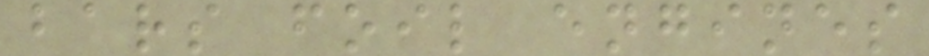bars foil engines
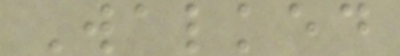Walked
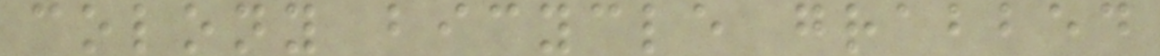colony bicycle grabbed
